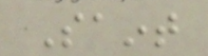Saint
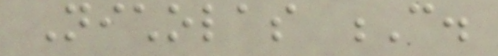Nicholas C.
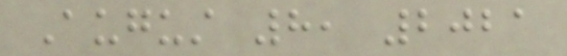August 8, 2021
